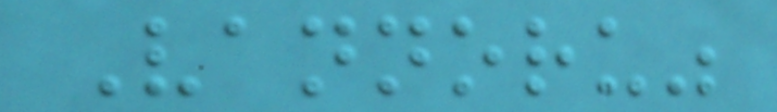Vannoru"
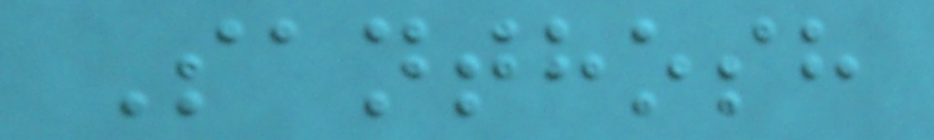Santhosh
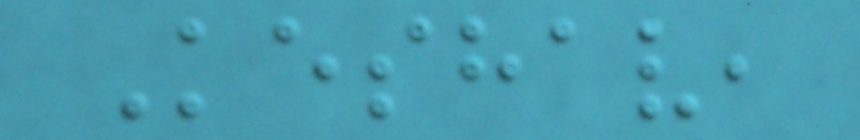Keshav,
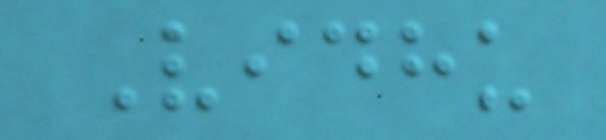Vidhu
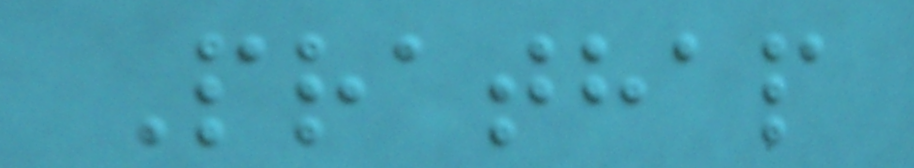Prathap
